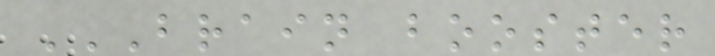BRAIN BOOSTER
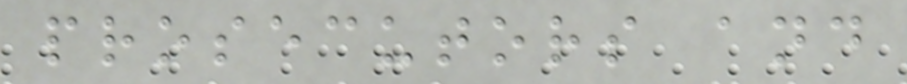prosecutors and
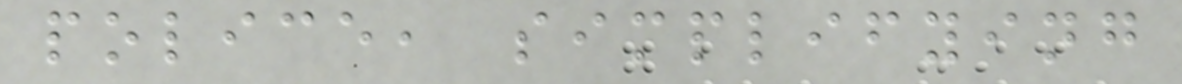police, simplifying
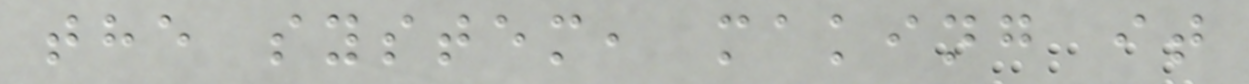the system, making it
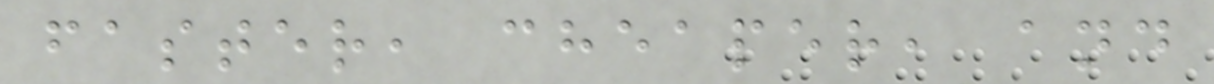faster, cheaper, and
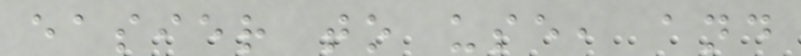easier to use, and
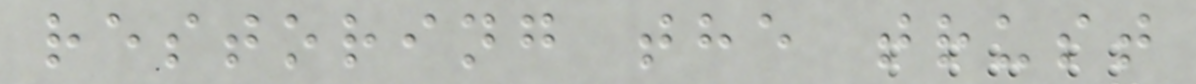restoring the trust
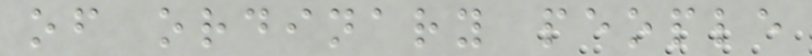of ordinary people
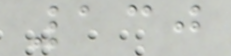130
